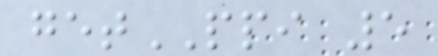getPPI 5
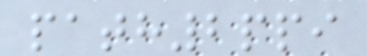path2ppi
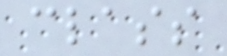class
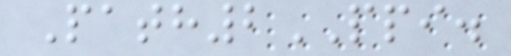Path2PPI.
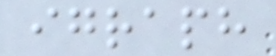igraph
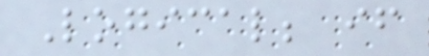Logical; if
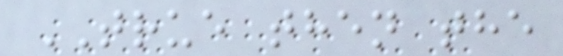TRUE then the
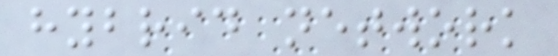hybrid network
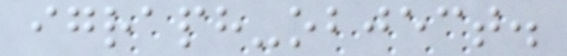igraph-object.
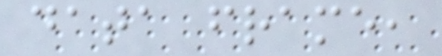data frame,
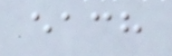each
